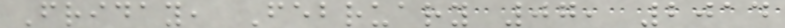Friday, February 07, 2014
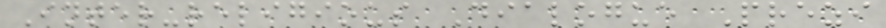Inter-religious Dialogue Prezi
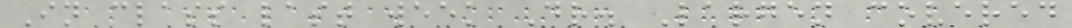In class last week Dr. Largen covered
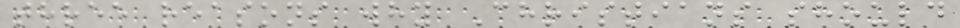three reasons why Christians should
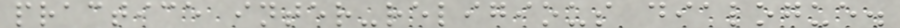practice inter-religious dialogue.
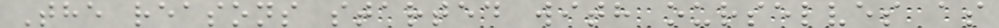The reasons started with ourselves as
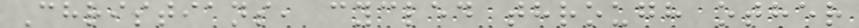Christians, cycled through other
